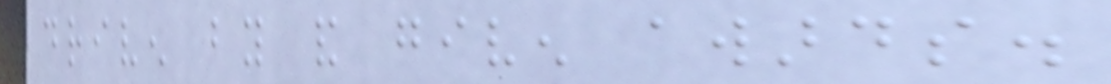driven by and given awards.
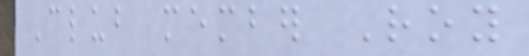Club member Roy
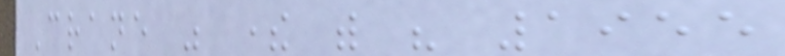Crane was there with his 1955
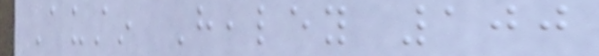Austin Healey 100
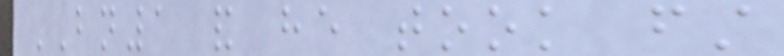BN1 and he took first
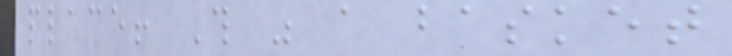place! This was a basket
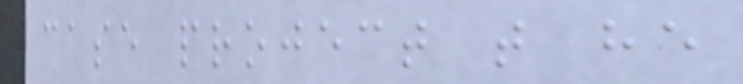case project that he
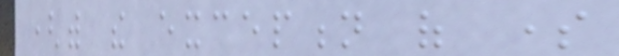(with the exception of some
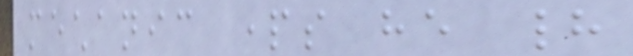mechanic parts he had
